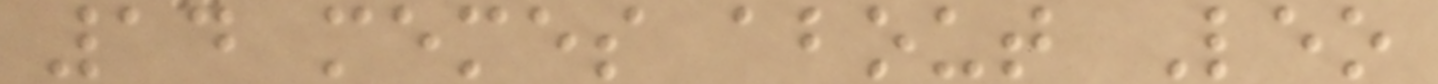14 memes about Leo
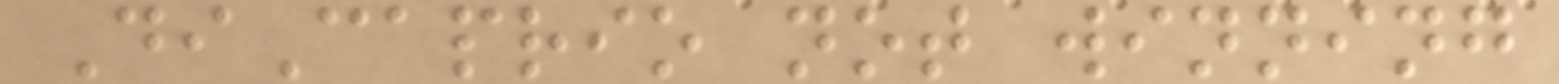DiCaprio not winning
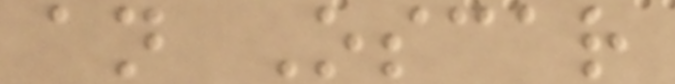an Oscar
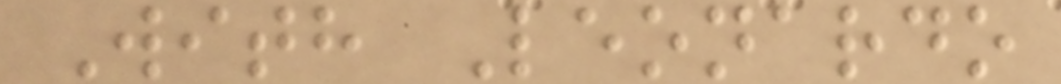With Leonardo
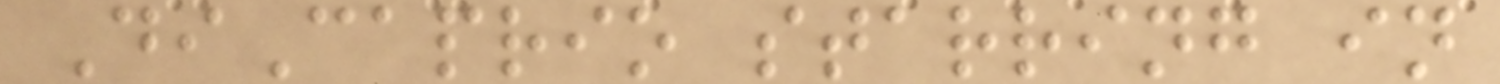DiCaprio starring in
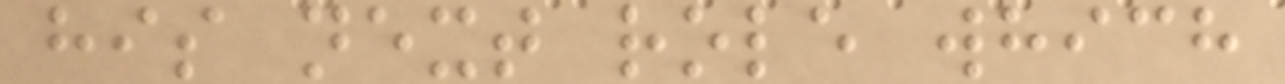his next role which
